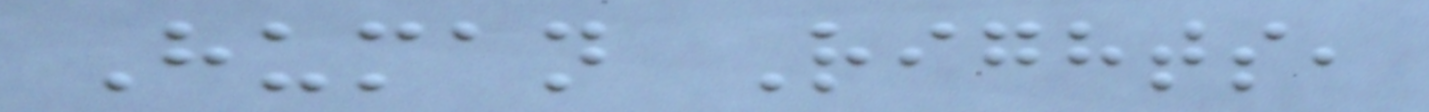Human Rights,
